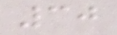30
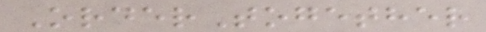OrderTogether
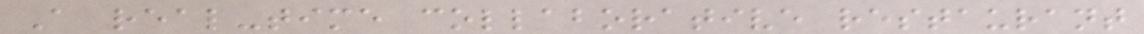A real-time collaborative restaurant
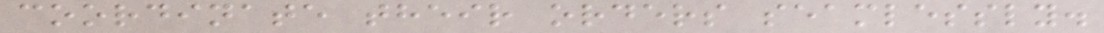coordinate their orders seamlessly.
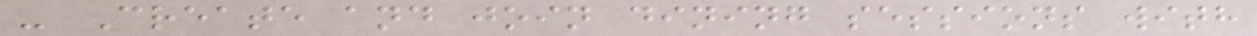- Create and join dining sessions with
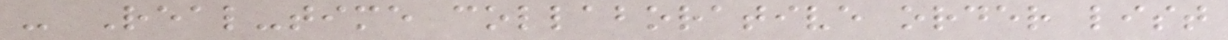- Real-time collaborative order list
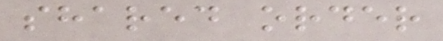shared order
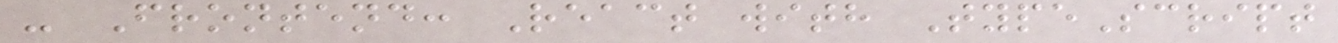- Frontend: React with TypeScript
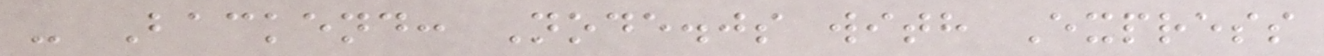- Backend: Node.js with Express
